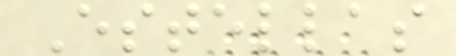Estellas
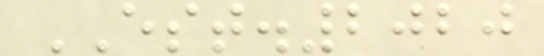EST.2020
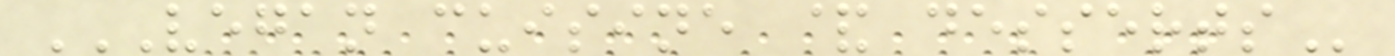VEGAN CUISINE & DESSERTS
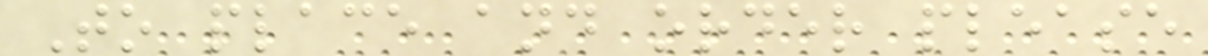To place and order please
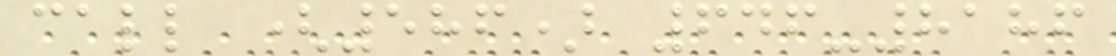call (586) 646-8186
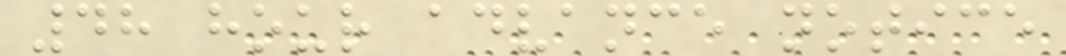48 hour advance notice
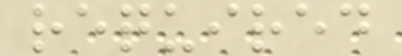required
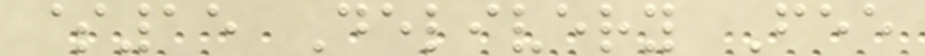$15 Delivery Fee
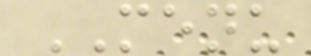MENU
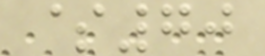$70
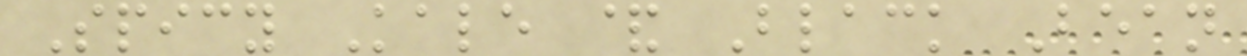Spicy Kale & Black Bean
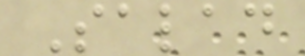Salad
